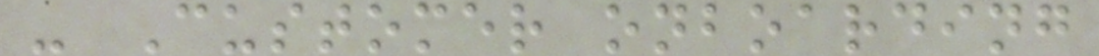- Customer onboarding
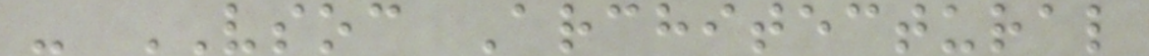- VSOC Architectural
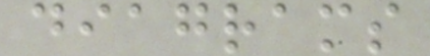diagrams
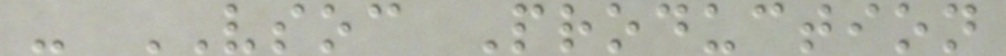- VSOC Production
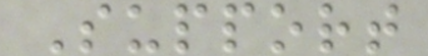Support
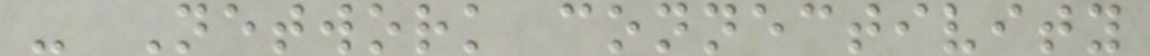- Network connectivity
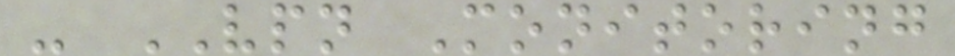- VPN Monitoring
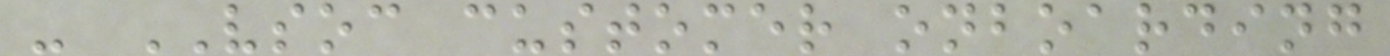- VSOC customer onboarding
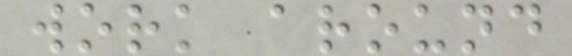work around
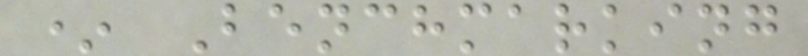* Benchmarking
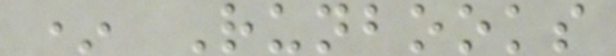* Runbooks
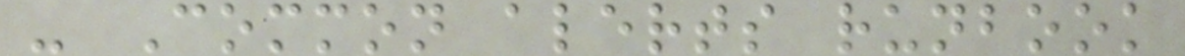- Common alerts runbook
